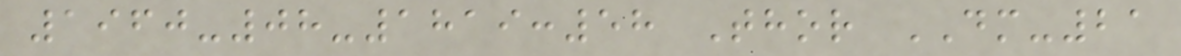1960-08-1819:58 Thor DM-21
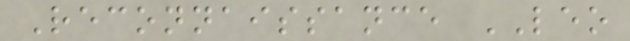Reconnaissance LEO
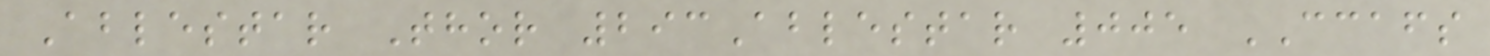Ablestar Thor 293Ablestar 005 CCAFS
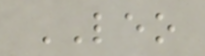LEO
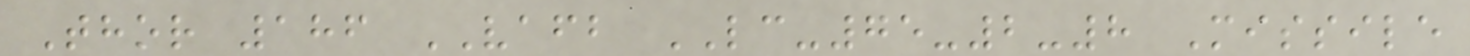Thor 186 VAFB LC-75-2-8 Missile
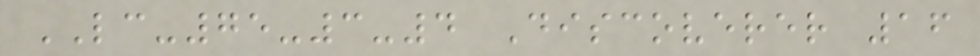LC-75-3-4 Discoverer 16
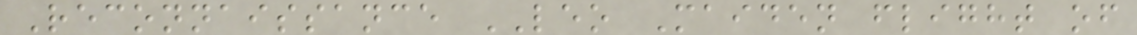Reconnaissance LEO Maiden flight of
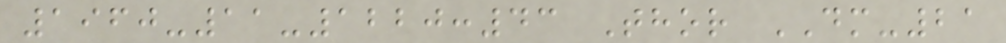1960-11-1220:43 Thor DM-21
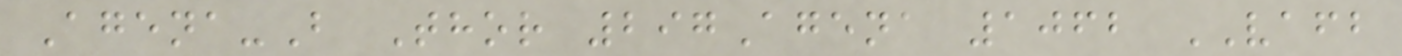Agena-B Thor 297Agena 1062 VAFB
